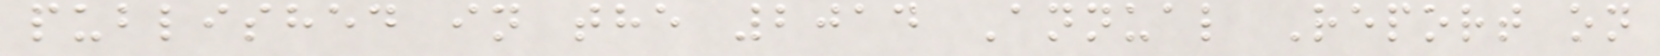published in the 2014 Annual Report on
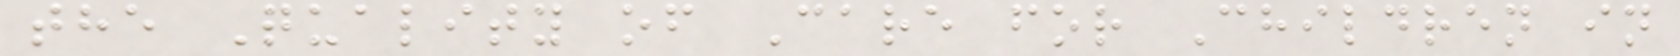the Quality of Care for Children in
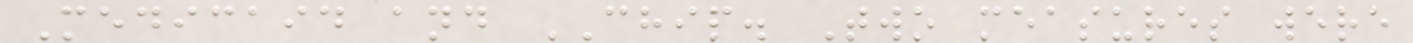Medicaid and CHIP. Two measures were
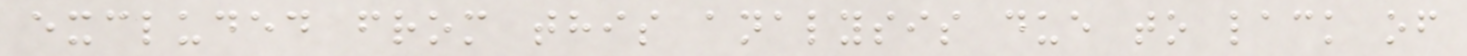excluded from this analysis due to lack of
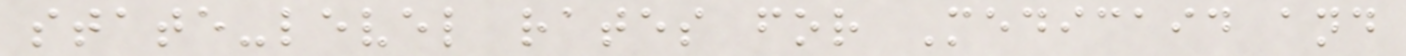state-level rates for Medicaid and
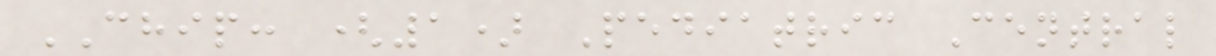CHIP: (1) Pediatric Central
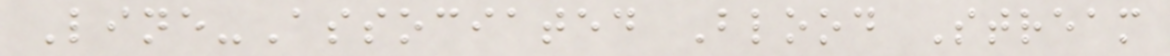Line-Associated Blood Stream
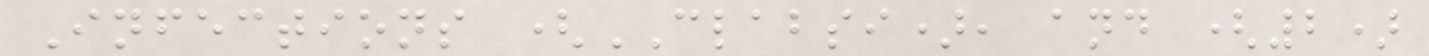Infections (CLABSI), and (2)
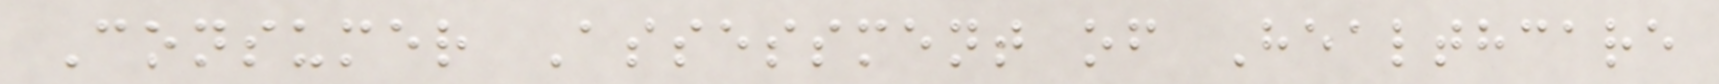Consumer Assessment of Healthcare
